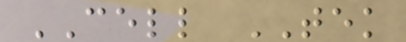CELL TEK
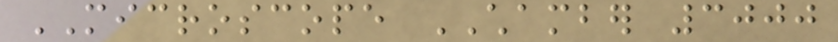MICROSCOPE CHAMBER 3000
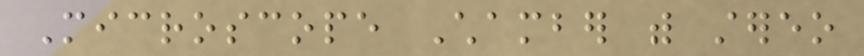Microscope Chamber with stereo
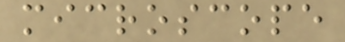microscope
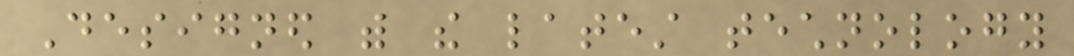Designed with the latest technology
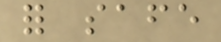for safe
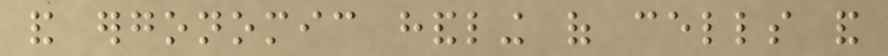and ergonomic handling of cells and
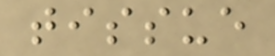tissue
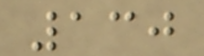130
